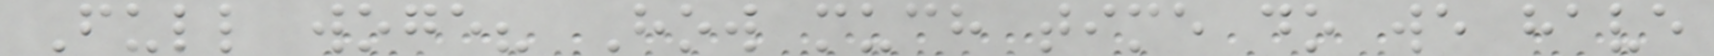Full woge? How much time do we have
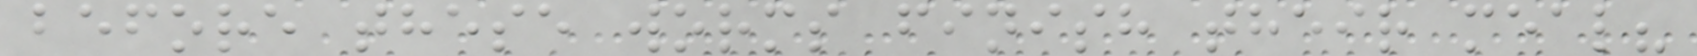before these worms finish their meal?
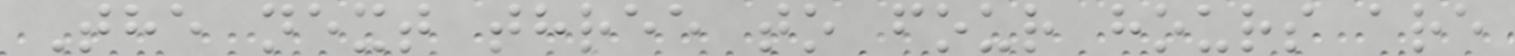The next three to four hours are
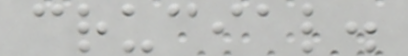crucial.
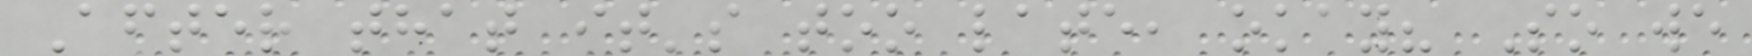After that it's too late, okay? So we
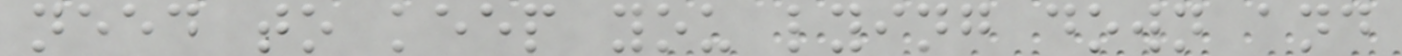need to keep you lying down and
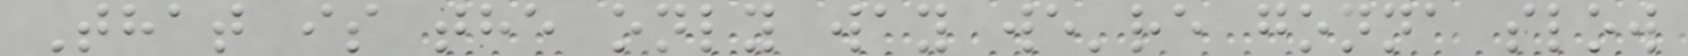That is the only way we're gonna slow
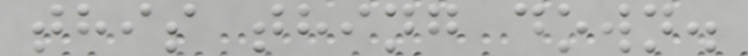this thing down.
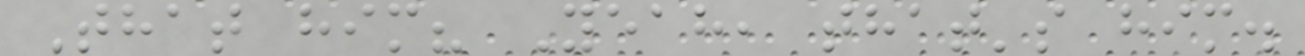That him? Yeah, that's him.
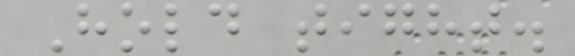Hold tight.
